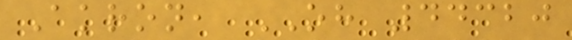Akron, OH 44320
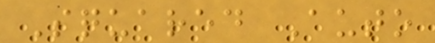Squared Auto
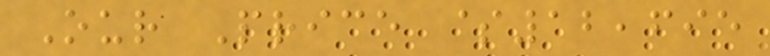Our Price $12,695
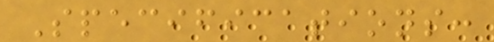Specifications:
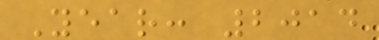Year: 2014
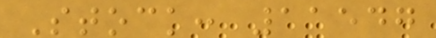Stock: 11547
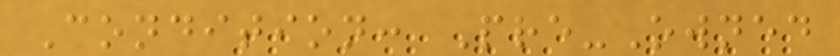Condition: Pre-Owned
